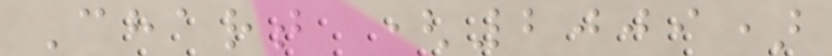Chart (2009)
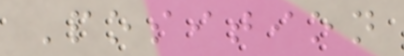Position
